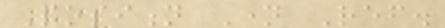Position Name Ref.
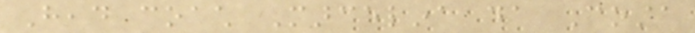Head coach Marcelina da Costa
